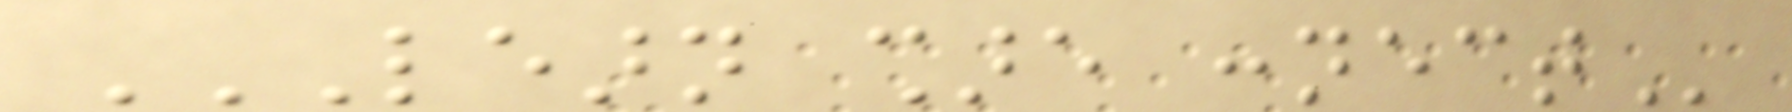LEARN SHARE CONNECT
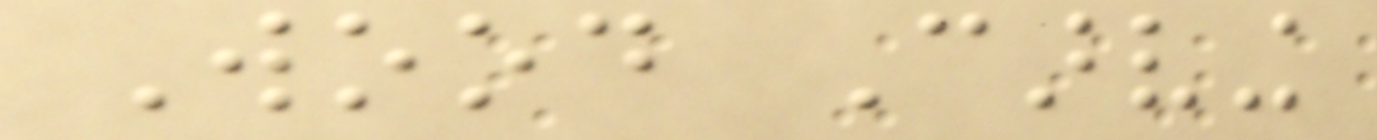Wood Carving
